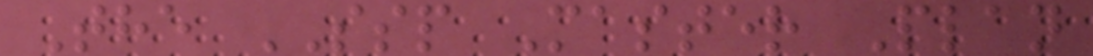The SSP Master Plan
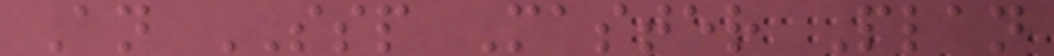An SSP Master Plan
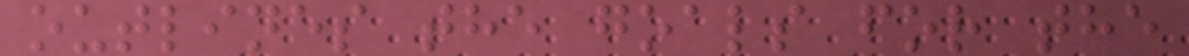outlines the goals for the
